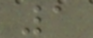1
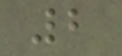2
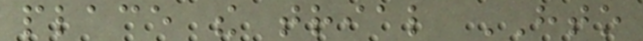place the trial HTO
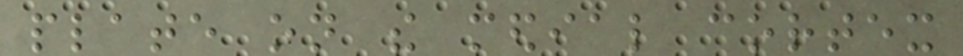plate on the medial cortex
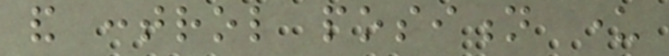and control position under
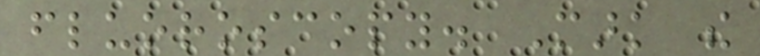fluoroscopy. Mark the
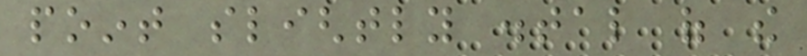point slightly distal of the
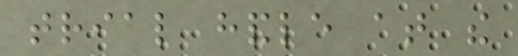trial handle at the
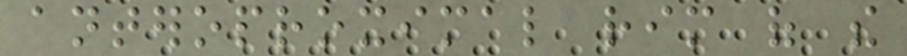anteroproximal rim of the
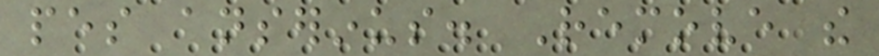pes anserinus. Remove the
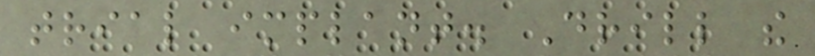trial implant. Drill the
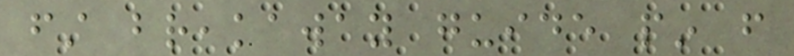first breakaway guide pin from
